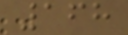168
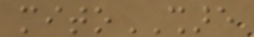mitoSHARE
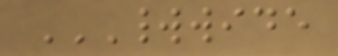WORLDWIDE
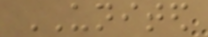UNITED
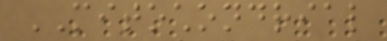MITOCHONDRIAL
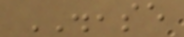DISEASE
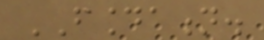FOUNDATION.
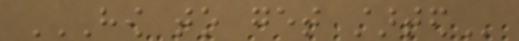HOW TO GET STARTED
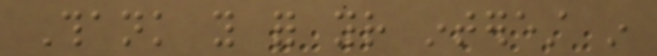Thank you for your interest in
